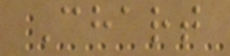Chart
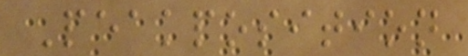Peakposition
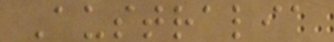Australia
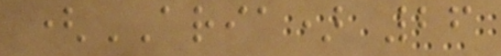(ARIA) 26
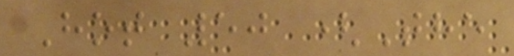Hot 50 (The
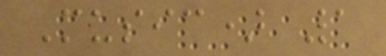Music) 1
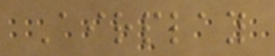Airplay
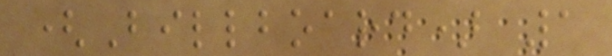(Billboard) 1
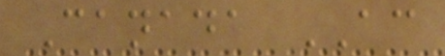Canada AC
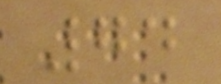74
